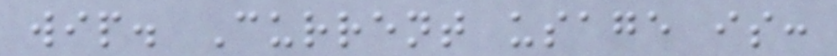wip. Current usage is:
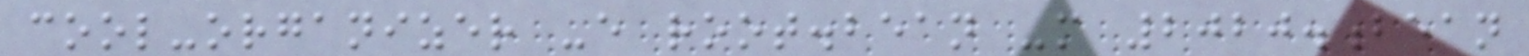cool-organizer -e root.bean -m 2020.bean
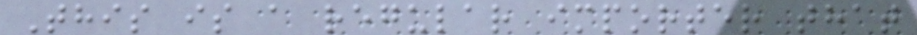This is a regular importer that
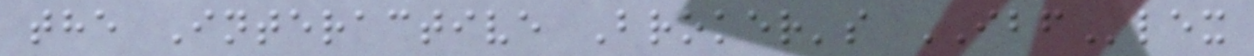the Interactive Broker's IBFlex
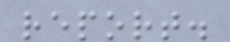report.
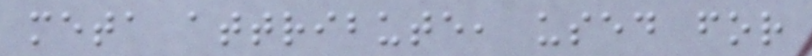meta attribute, used for
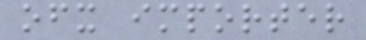ofx importer
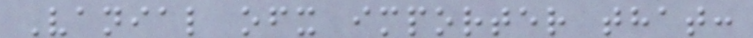Vanial ofx importer that:
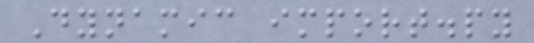Dynamic import.py
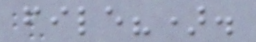file?).
